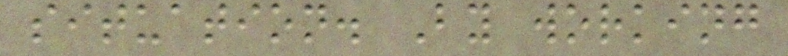situation. By working
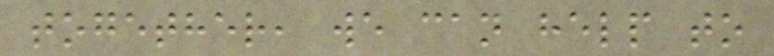together, we can help to
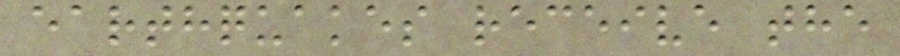earthquakes receive the
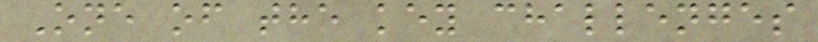One of the key challenges
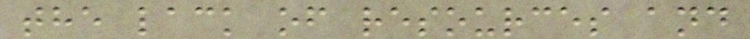the lack of resources and
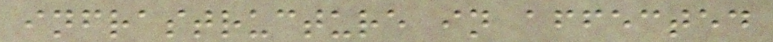infrastructure in affected
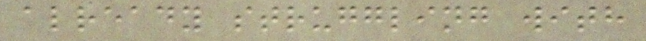already struggling with
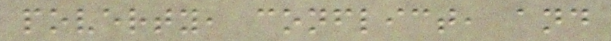poverty, conflict, and
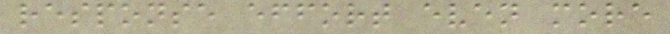response effort even more
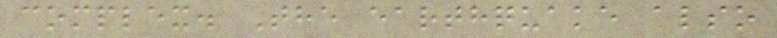complex. The earthquake also
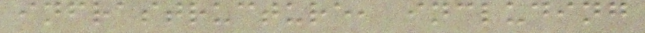infrastructure, including
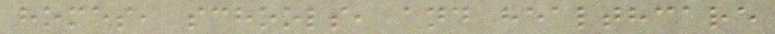homes, schools, and healthcare
